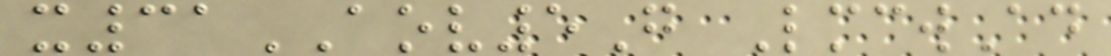x31AOV5G LmcwAd
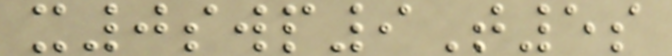x0swp9T5s
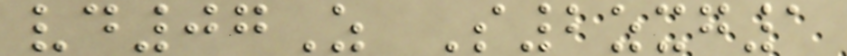vd07Z S2zxg1
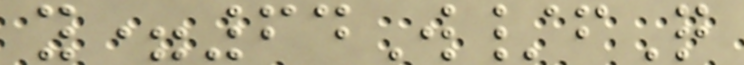y=64W/fQ
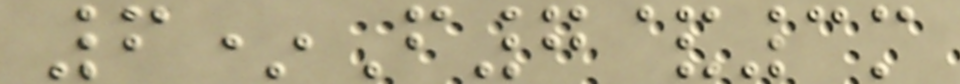6*F7&3m
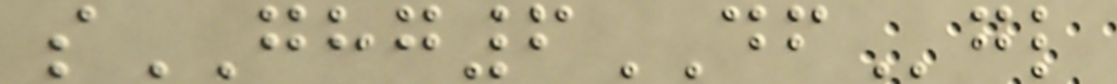sGHG6DFgl
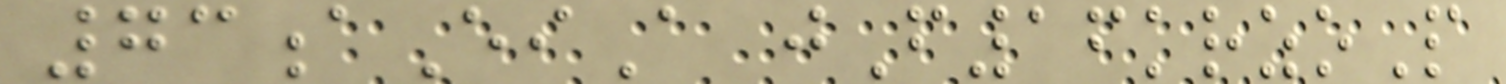73aEiA jF16krzoP
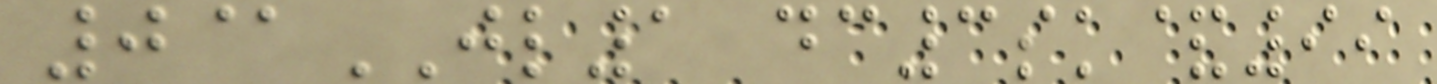0@JL1 dc3sk&99
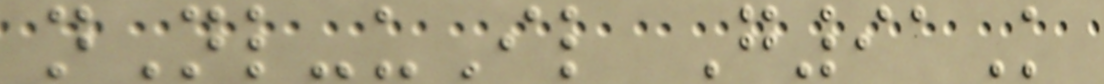nNl-uIl G91K
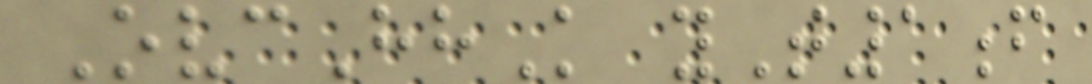OvcHhK yT1f
